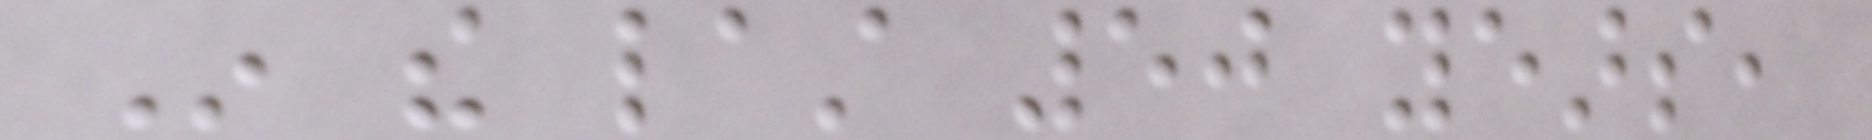In the last 50 years,
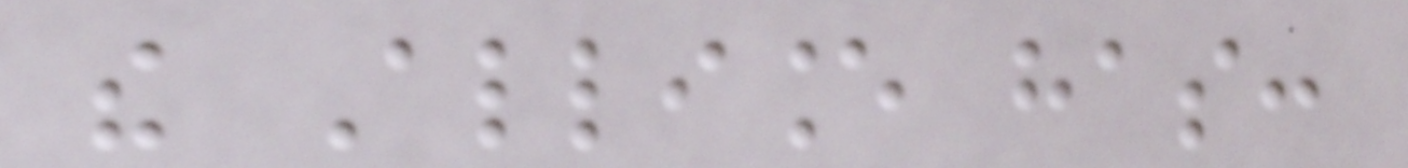the Alliance has:
